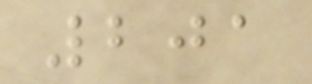201
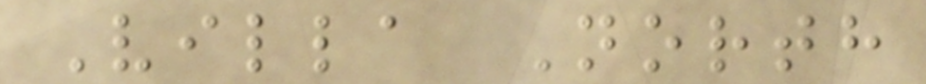Villa North
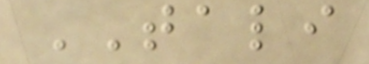TALI
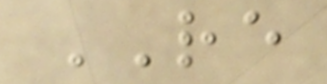RE
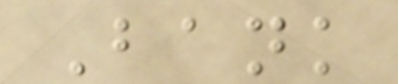Bank
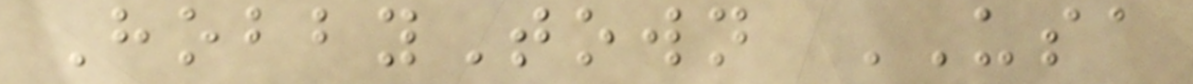HobbyTown USA
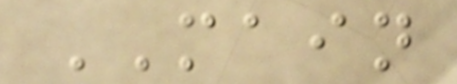MAIN
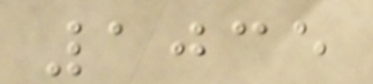1035
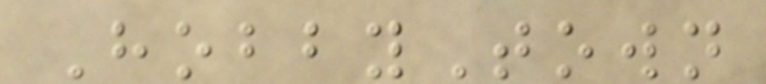HobbyTown
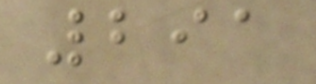291
